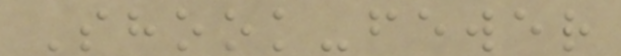Shook-fewer
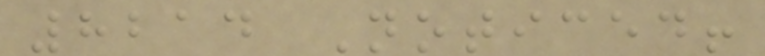8214 Noticed!
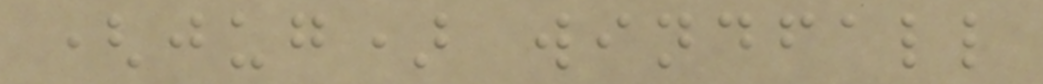(jug) windfall
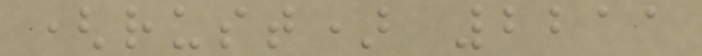(rust) 2211
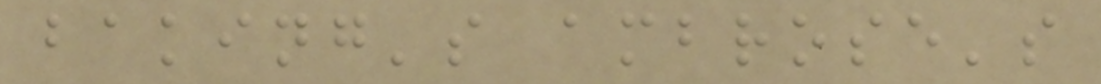baking's ambrose's
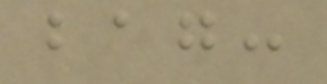bag:
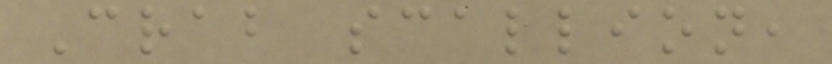Crab scallion,
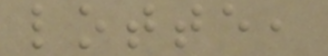lotte,
